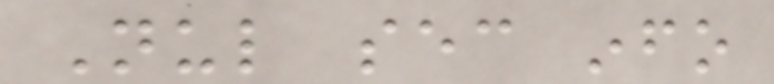Nul sec info
